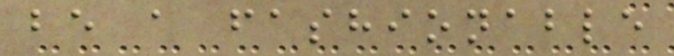be a fashionable
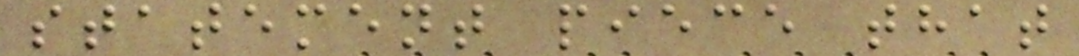statement piece that
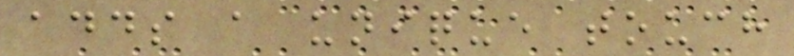adds a unique touch
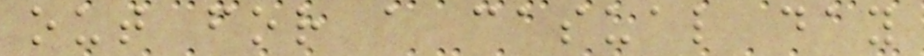out for a casual day
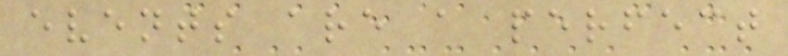events are a perfect
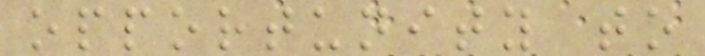opportunity to
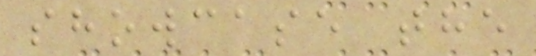showcase the
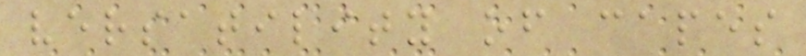versatility of capes
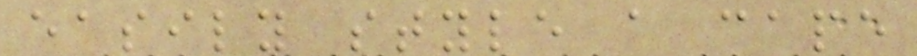easily style a cape
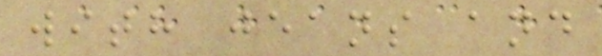with jeans and
